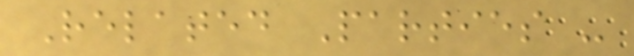Related Parties -
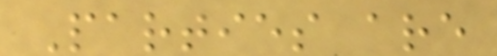Parties are
